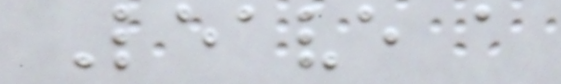Leave a
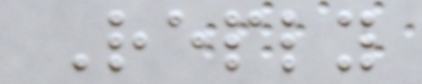Reply
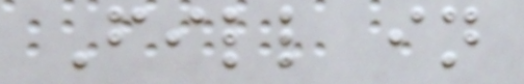Fill in
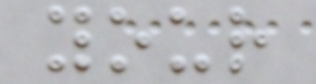your
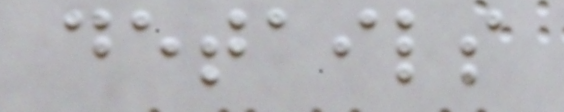details
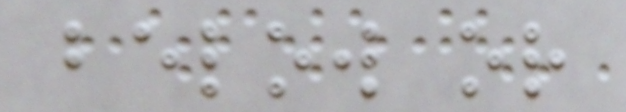below or
